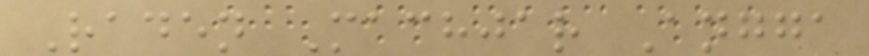Raden Machjar Angga
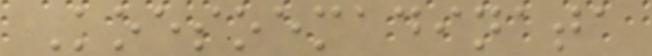Koesoemadinata
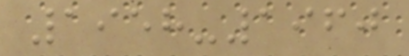1958-1960
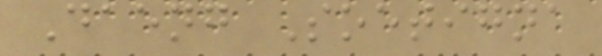Daeng Soetigna
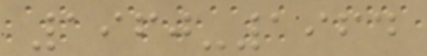1960-1964
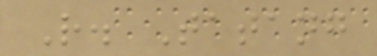R. Tatang
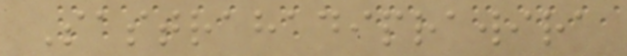Sastrahadiprawira
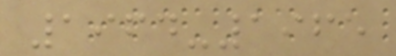1964-1965
